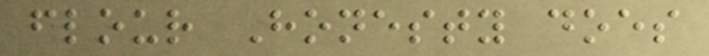flour Honesty does
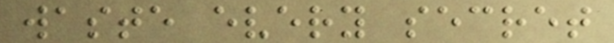waste every secret
